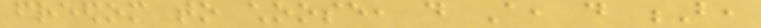freedom to choose, do A, do B,
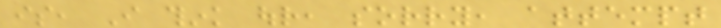is, I think our, sorry, attempt
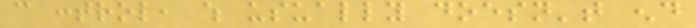can control, which usually doesn't end
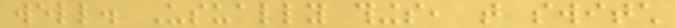well. Usually things, that switch
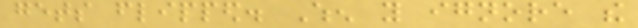gets flipped. When you ignore the
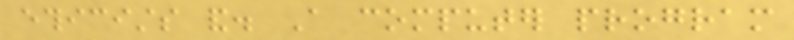ethicists and. A computer program
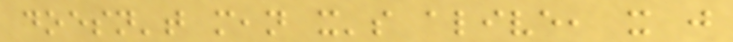doesn't mean it's alive, it just
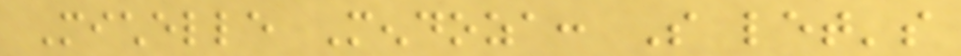Michelle Mendoza: So let's
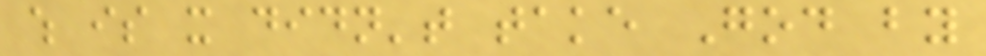which is it didn't take God by
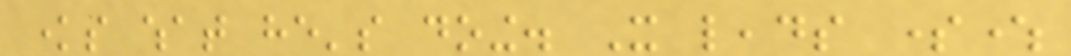knows what he's doing. It leads somewhere
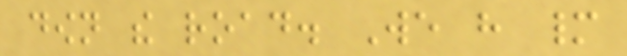down the road. We have many
